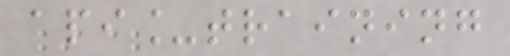api_training
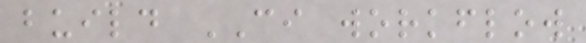build CI workflow
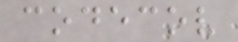codecov
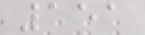151
